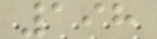198
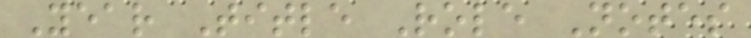Year Title Role Notes
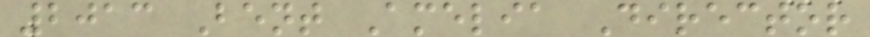2013 Bent Amelia Director
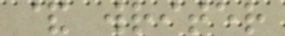& writer
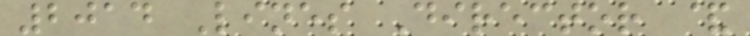2014 Lines Director &
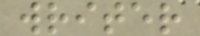writer
